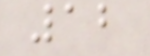12
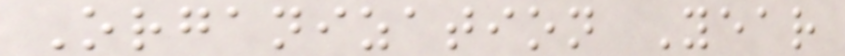Organization Year
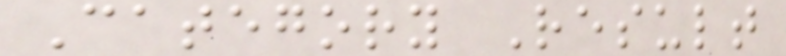Category Result
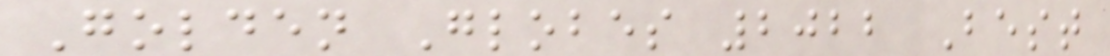Golden Globes 2022 Best
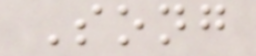Song
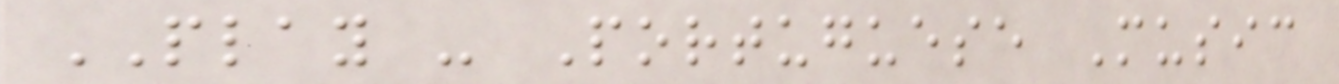PLAY - Portuguese Music
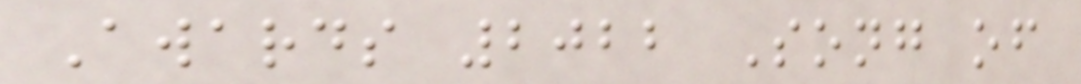Awards 2022 Song of
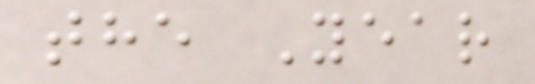the Year
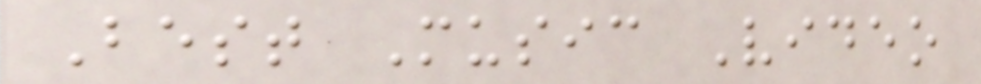Best Music Video
